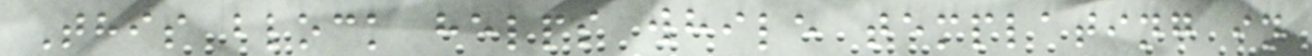This block helps while templating in
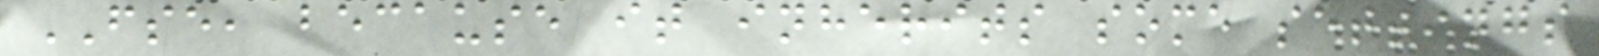FSE, because it inherits some settings
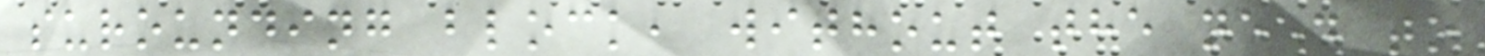surounding block, without the need to
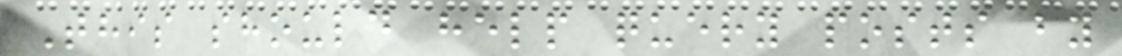This should help query posts by
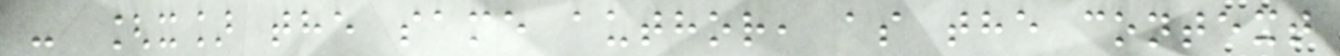- [x] the same author, as the context
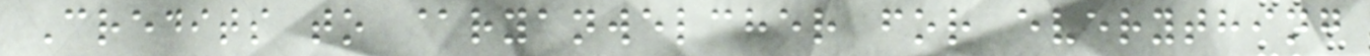Credits to @ryanwelcher for everything
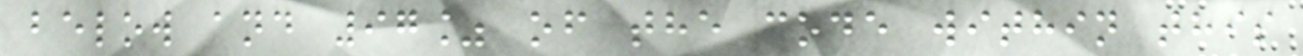below and 97% of the code within this
